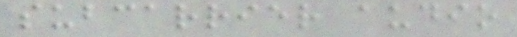subcarrier audio
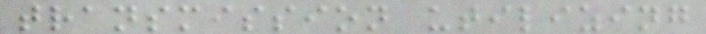transmission utilizing
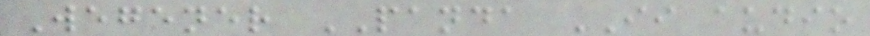Wegener PANDA II audio
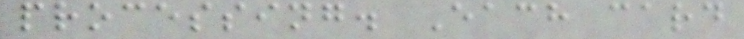processing. Each card
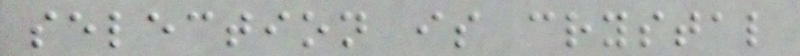selection is crystal
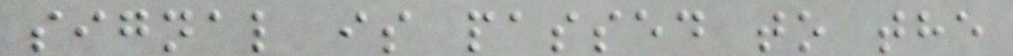signal is passed to the
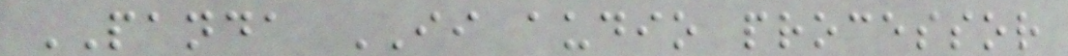PANDA II audio processor
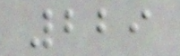229
